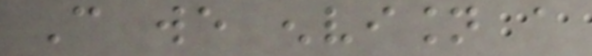Can we envision a
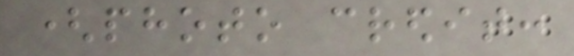(photo credit:
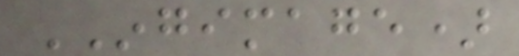INGIMAGE)
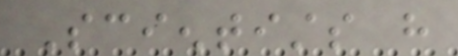Scientists have
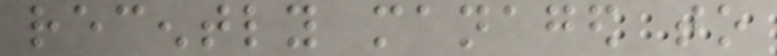recently managed to
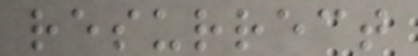resurrect
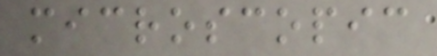microscopic
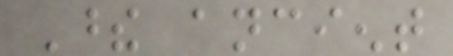These ancient
